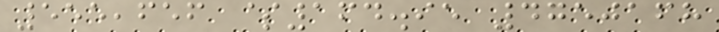555,656 $164.95 4750168
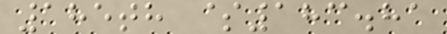185th $183.81
